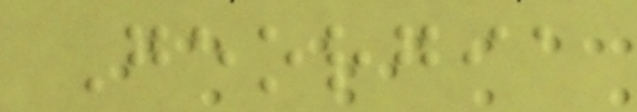Georgia
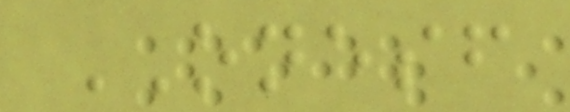ONESF
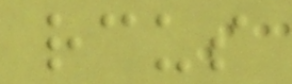rcus
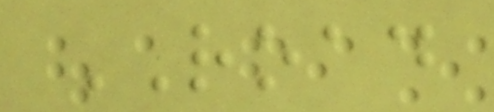ROAD
